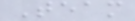Team
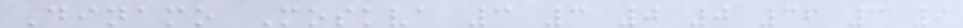Dinamo Moskva 3 3 0 0 36 3 9
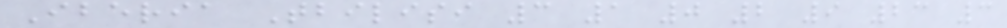Iberia Tbilisi 3 1 0 2 9 23 3
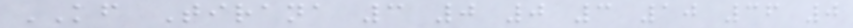KF Tirana 3 0 0 3 10 36 0
